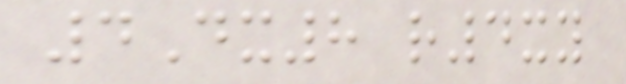4Dx8 r4xy
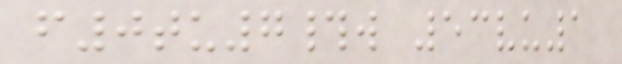f0tu7#w 53vu1
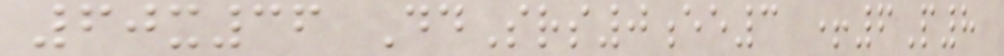60x36 DdSrs0ee3 +6P8
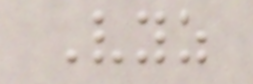Vyz
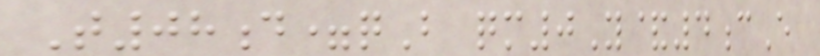T08d=qB qm0Y&4cE
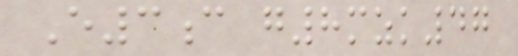E3c g8mzk47
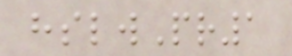hslwPr1
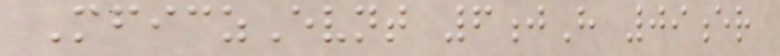MficzEvnt 6jH 09er
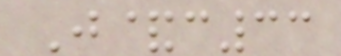J&c33
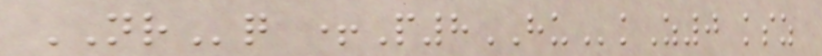NRq +P8HUkZ0 ksz
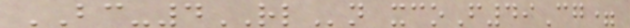BC-4RLn xcoF49Cg=
